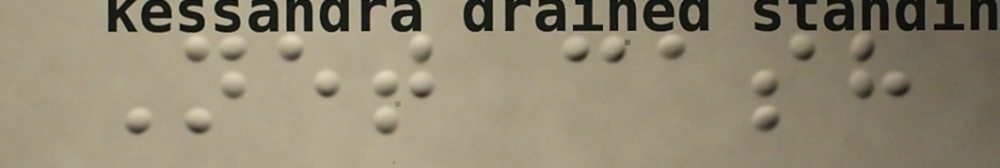Net cash
